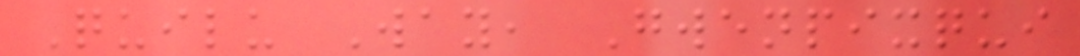Quilu Way, Gwenpixqui
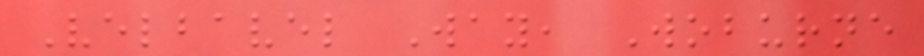Velbavel Way, Woburne
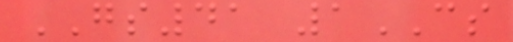GS41 1CS
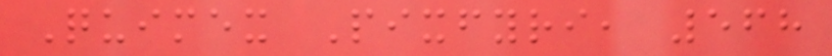Quimex Pixfyri, 568
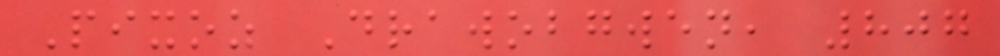Pixoz Drawobgwen, 807
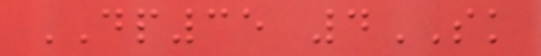DP35 4SK
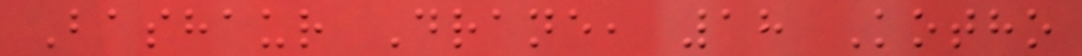Bashaur Drane, 18 Kotho
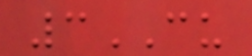3CU
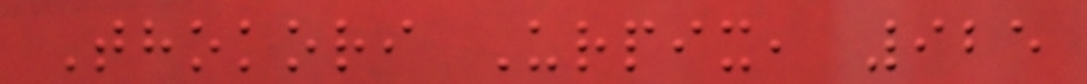Thokori Urpix, 925
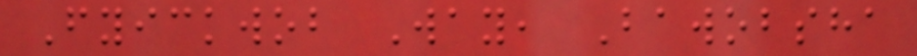Fyickwob Way, Bawobsha
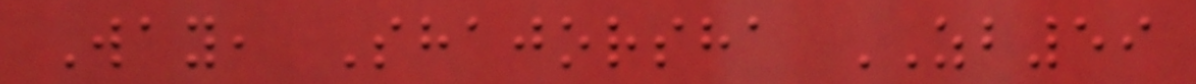Way, Shajorsha ZB59
